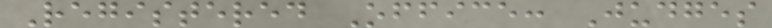Registered Office: Judges
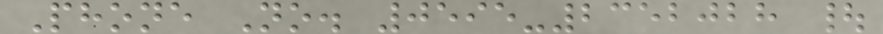Phone No. 0595-2352028 |
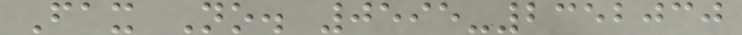Fax No. 0595-2352030
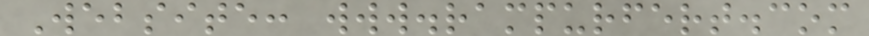Website: www.rampurfert.com
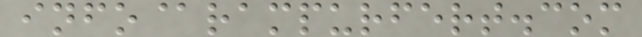info@rampurfert.com
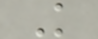K
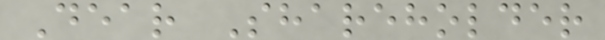Dear Shareholder
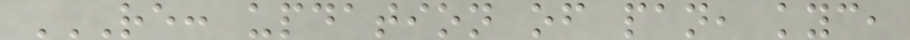RE: UPDATION OF PAN, KYC,
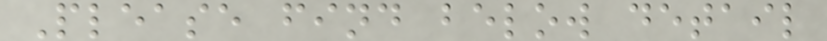Please find below detail
